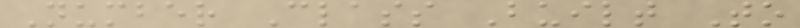Number Class Built To
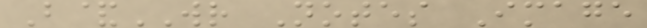B&WR Notes Image
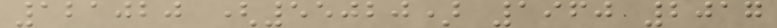121020 (55020) 1960 2017
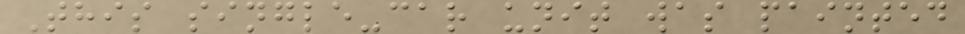This single-car unit was painted
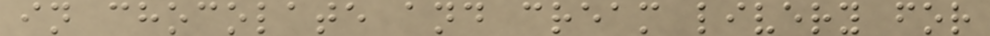in chocolate and cream livery for
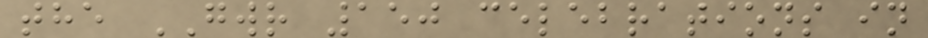the GWR 150 celebrations in
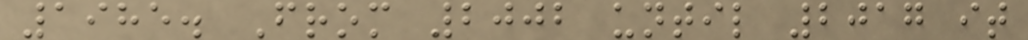1985. From 2002 until 2017 it
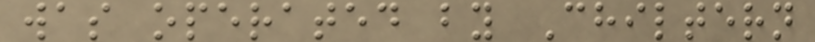was operated by Chiltern
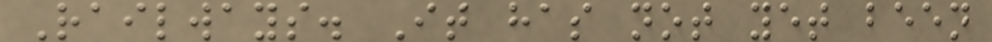Railways. It has not yet been
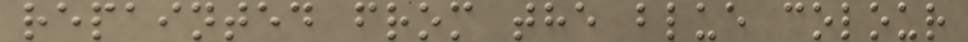repainted from the blue colour
